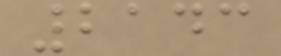2143
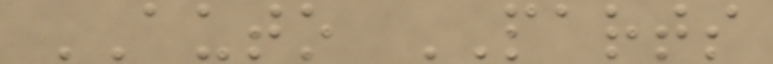AUTO PARTS
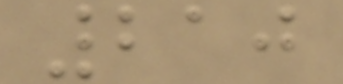210
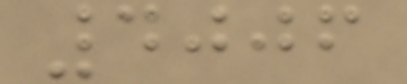4006
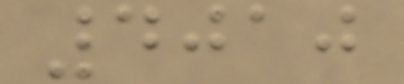4010
